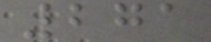271
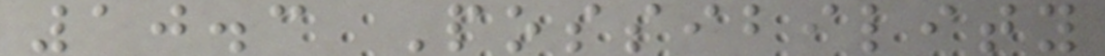10.3 Possibility
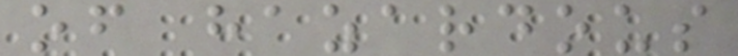of hazardous
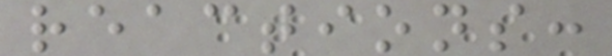reactions:
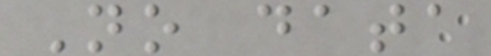No data
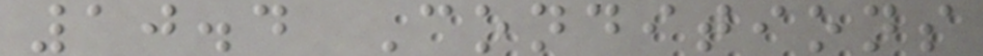10.4 Conditions
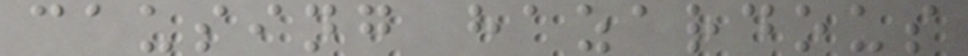causing hazardous
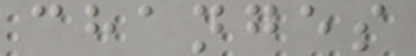changes
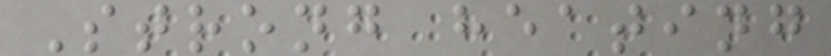Strong heating
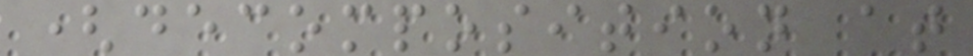(decomposition at
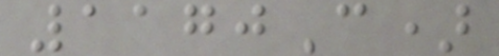1170C)
